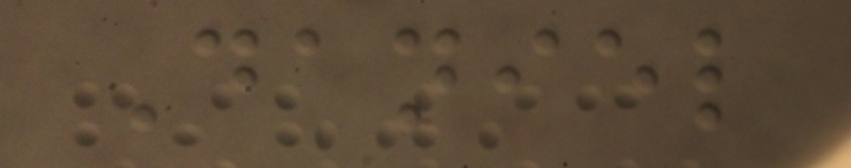Daniel
